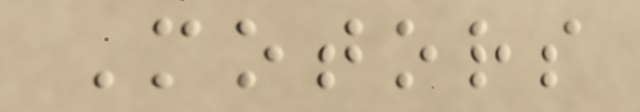Motors
